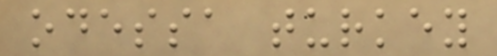odessa turkey
